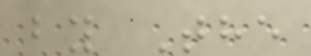by The
